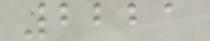2221
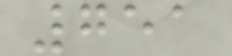751
